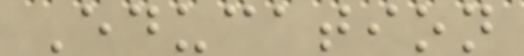Education
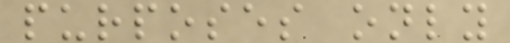purposes only
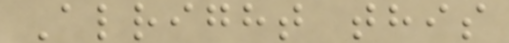Alright this
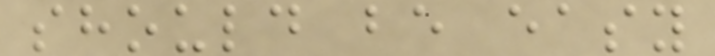should be easy
